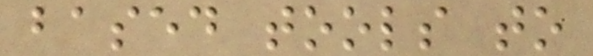based tools to
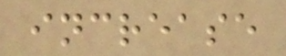increase
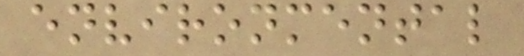environmental
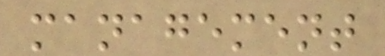management
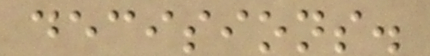decisions.
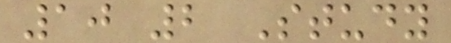10 2 Study
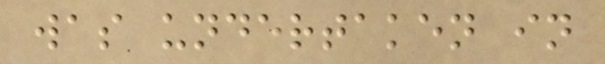was undertaken in
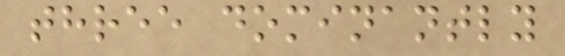three dominantly
